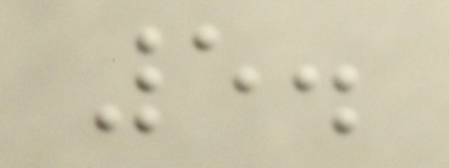5.
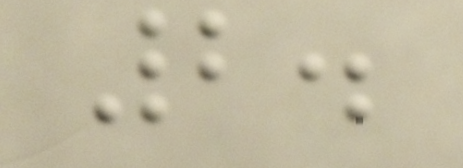2.
